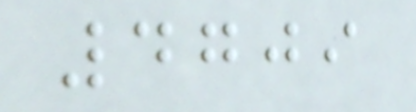4709
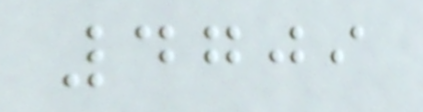4709
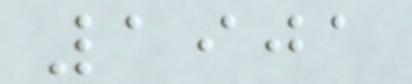1901
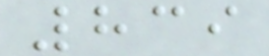839
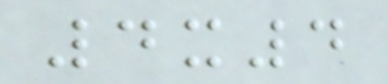4x4
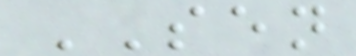SEN
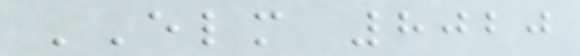ELM 8020
